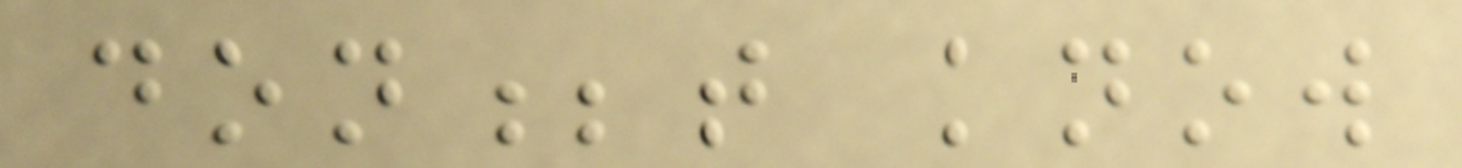don;t know
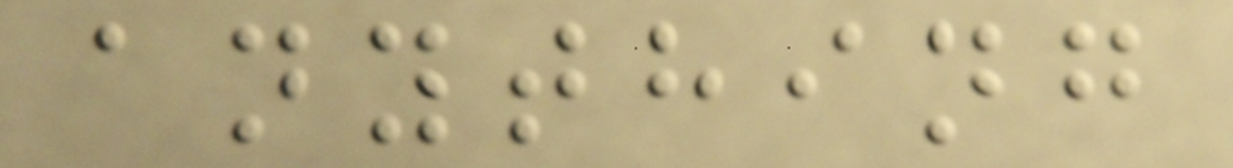anything
